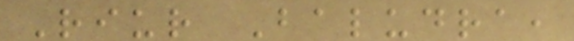Riur Baludra,
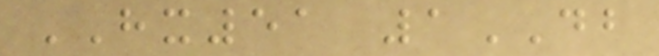HX51 1DB
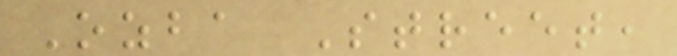Ozba Street,
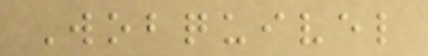Wobquivel
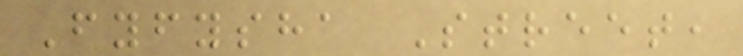Fyfysha Street,
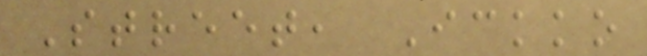Street, Ickko
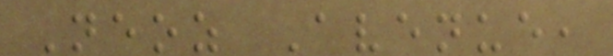Neoz Avenue,
